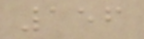156
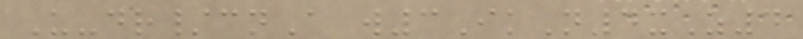U-dr/cnA w3IkN4xZ4
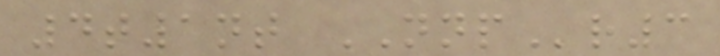4t1nt NNPr3
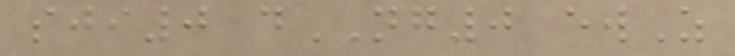sji0 dNG0 ewZ
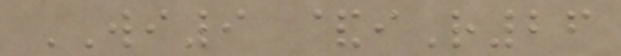WI9 &iR26
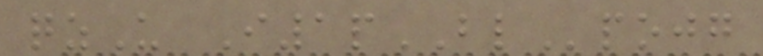qzU I1pBLpojg
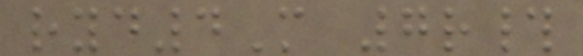ryd4M 7r#
